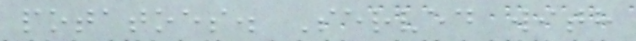potatoes. Served with
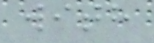with
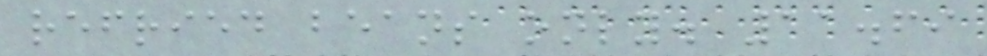refried beans only. 11.69
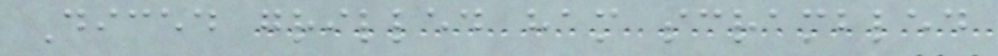Diced grilled ham scrambled
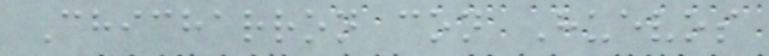Chicharron con Huevos
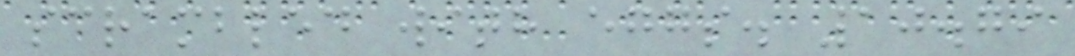scrambled with eggs. 10.79
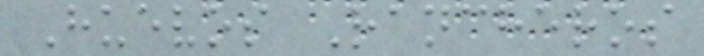Huevos Rancheros
